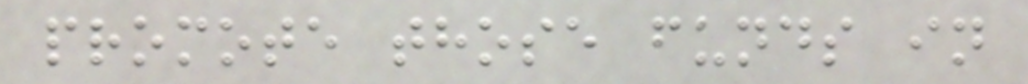promote those funds in
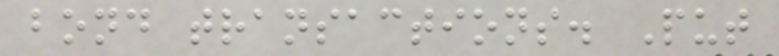bond transactions. Put
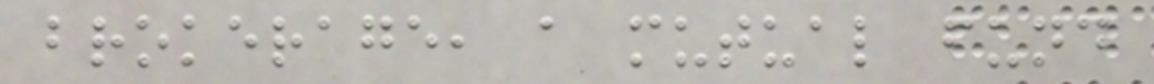brokerage, a mutual fund
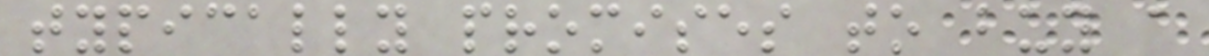typically promises to buy a
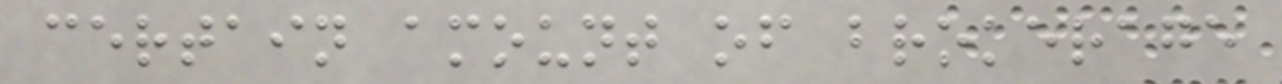certain amount of brokerage
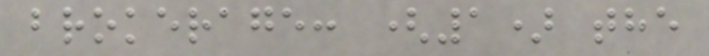brokerage: (1) the
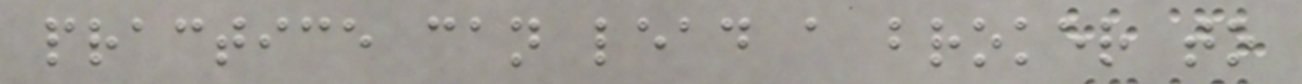practice can lead a broker to
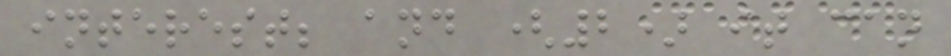interest; and (2) it can
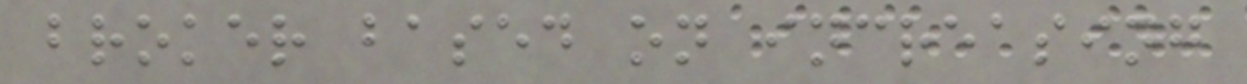broker based on increasing
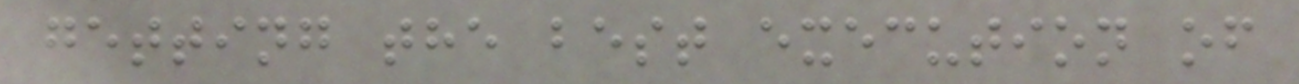getting the best execution of
